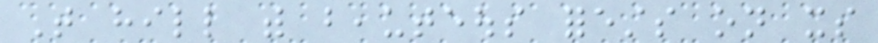That hill with beauteous forests on its
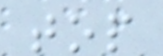top
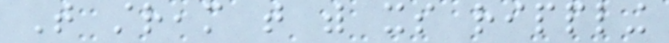That stream that with its rippling
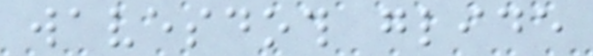wavesdoth glide
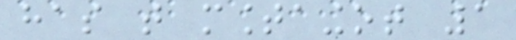has that mountaingot 1
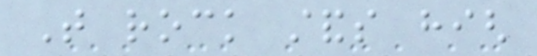That rock stands high
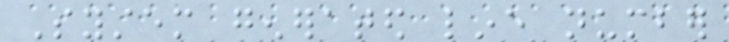System generated line number
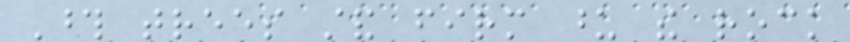Those trees stand firm upon the rock
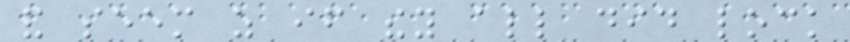and seem as if they all did lock
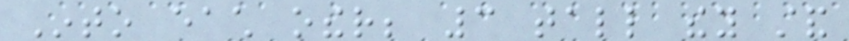Into each other; 3 tall they stand
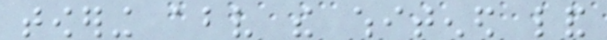towering above the whitened land
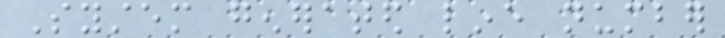System generated line number
